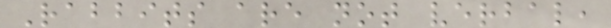Rabbits are not verbal,
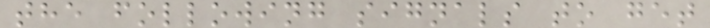the following signals to get
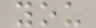you
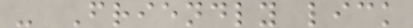- Friendly lick
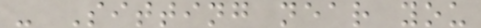- Sitting near you
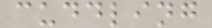cuddling
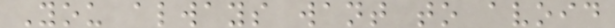You always want to avoid
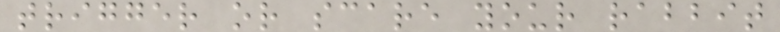trigger or scare your rabbit
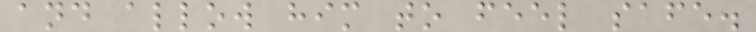and allow him to feel safe.
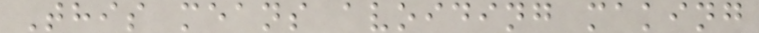This means avoiding making
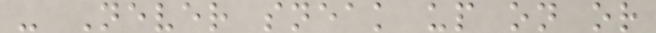- Never sneak up on or
